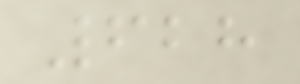628
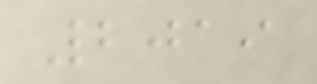2019
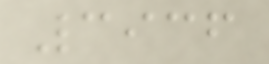3936
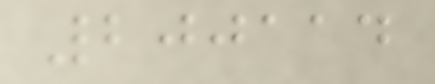200114
